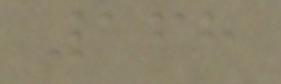168
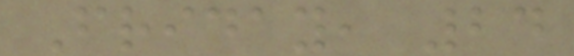Friday, 24
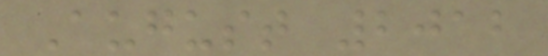August 2012
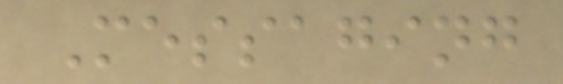Messaging
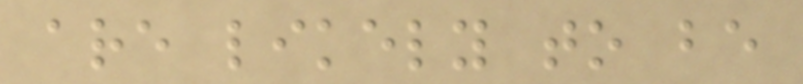are likely to be
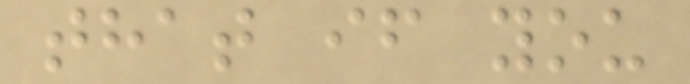that if you
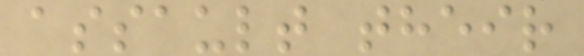assault their
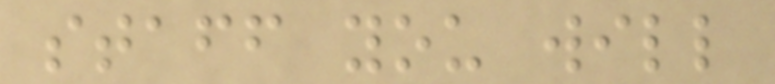staff you will
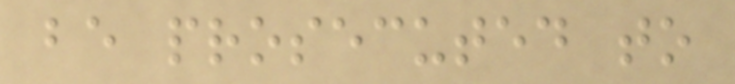be prosecuted to
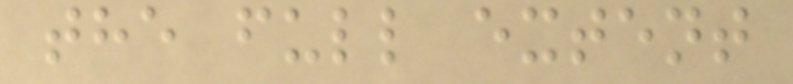the full extent
